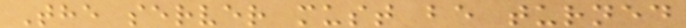The server must be turned
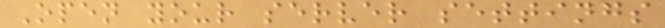Open your server settings
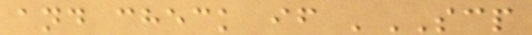and check if 'SCP
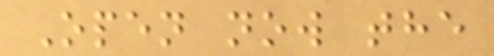Open now the
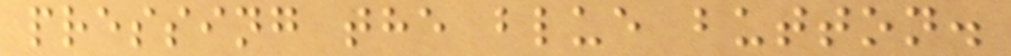pressing the blue button.
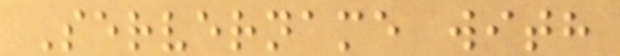Servername with
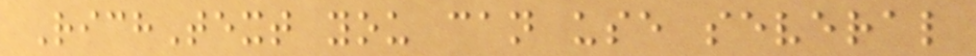RichText you can use several
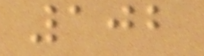102
